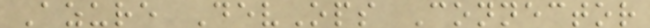Azure DevOps Connector
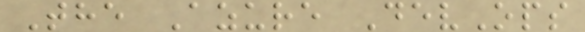The Azure DevOps
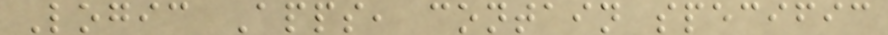Logic Apps, contain specific
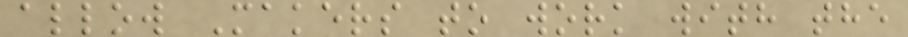allow Makers to work with the
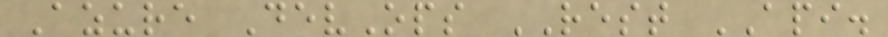Azure DevOps REST API.
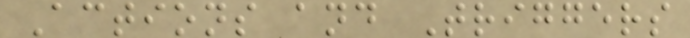Actions and Triggers
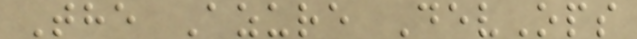The Azure DevOps
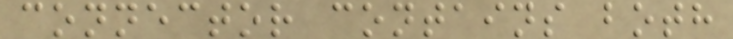connector contains both
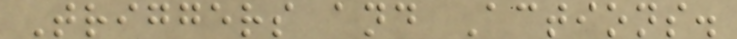Triggers and Actions.
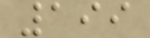199
